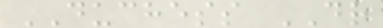DUCHESS DR
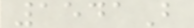1541B
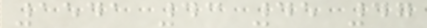1541 43 45 47
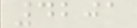4201
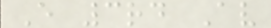E 3rd Av
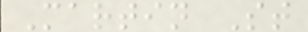Martin St
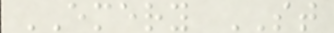EMERY ST
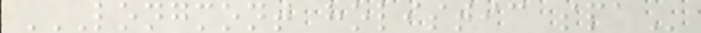LONGMONT HOLISTIC SPA
